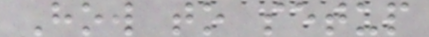How to setup
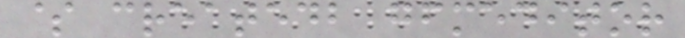$ createdb gfmeditor
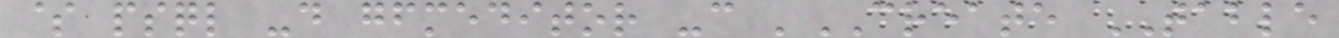$ psql -d gfmeditor -c 'CREATE TABLE
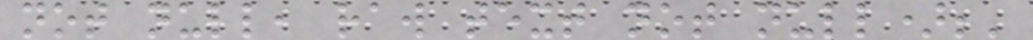not null, raw text not null);'
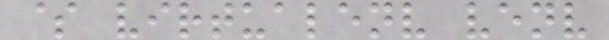$ virtualenv venv
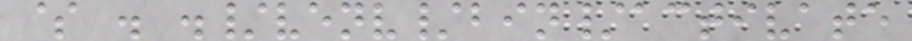$ . ./venv/bin/activate
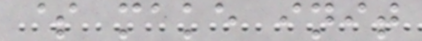$ make init
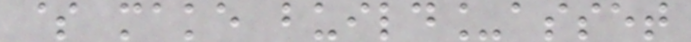$ make build_asset
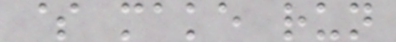$ make run
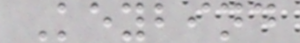Keybind
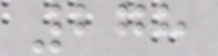278
